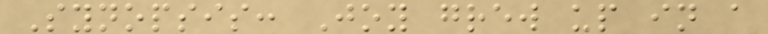Synopsis: Joy grew up in a
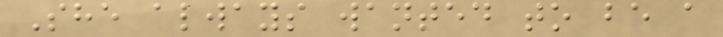She always wanted to be a
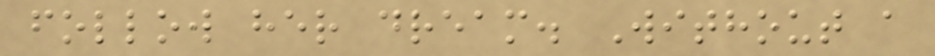follow her dream. Without a
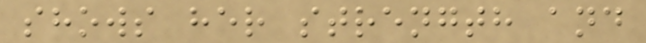shows her strength and
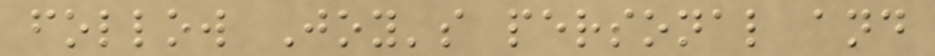follow Joy's personal and
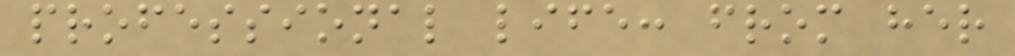professional life: from her
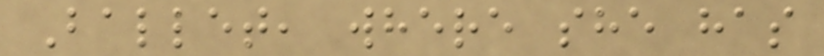Ballet, where she has
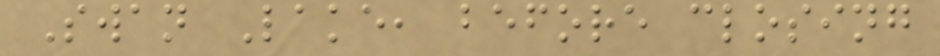Swan Lake, before closing
